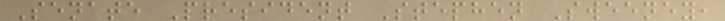Senate President Stephen Sweeney,
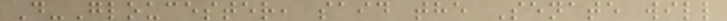D-Gloucester, said the Senate will
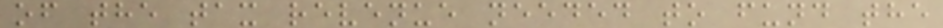of the tax revenue needed to fund the
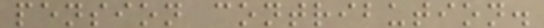pension contribution.
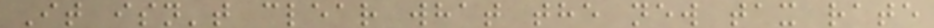It isn't clear what the new tax rate
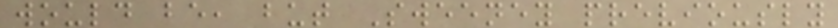would be, but Sweeney previously
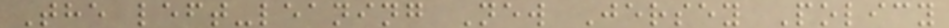The left-leaning New Jersey Policy
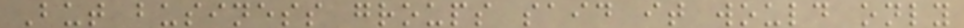But business groups said it would only
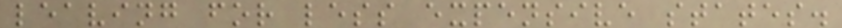leaving for less expensive states.
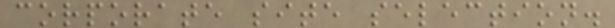corporate site selection.
